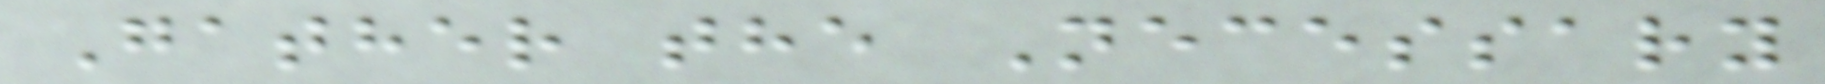Gather the Necessary
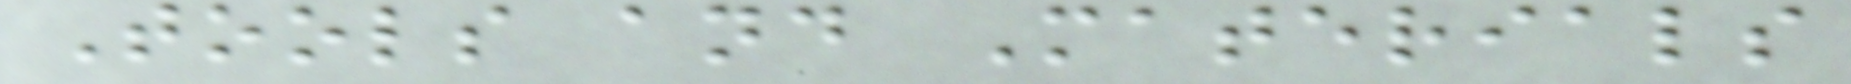Tools and Materials
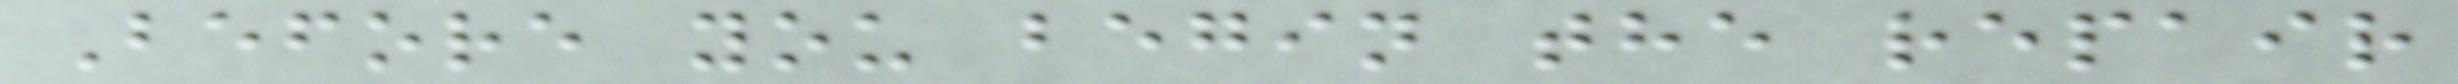Before you begin the repair
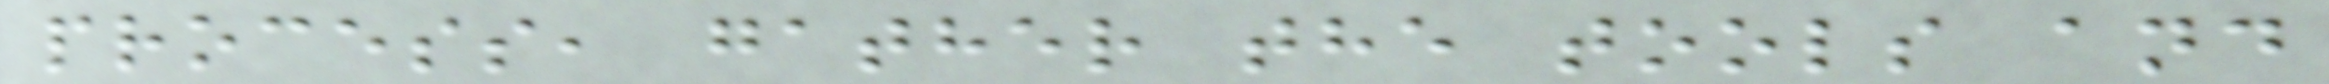process, gather the tools and
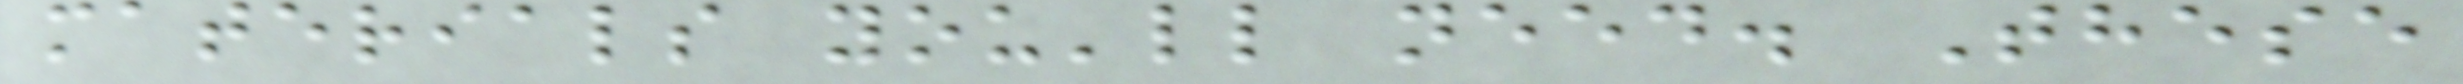materials you'll need. These
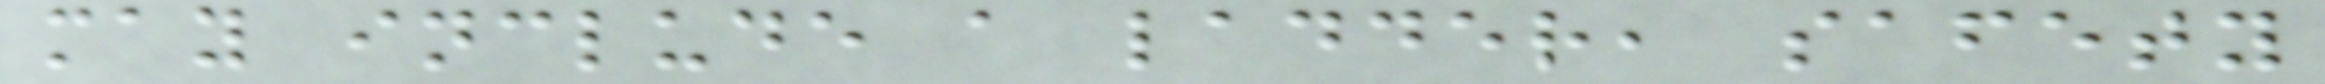may include a ladder, safety
